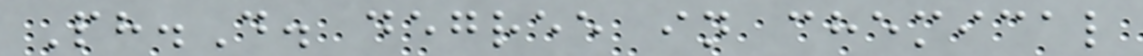Ph.D. degree in chemical
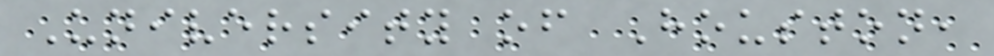University of Houston,
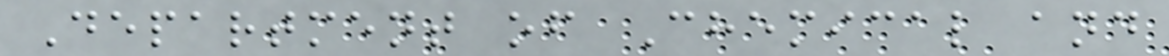Department of Chemical and
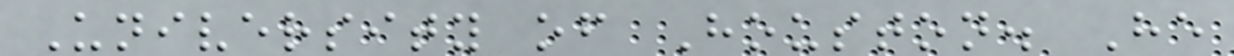University of Houston. He
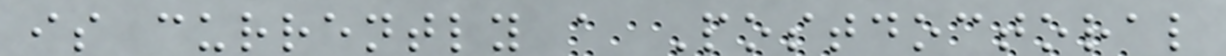is currently a Postdoctoral
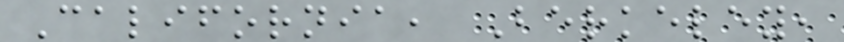California, Berkeley,
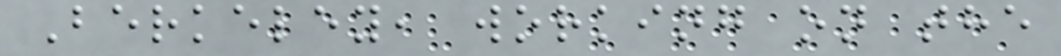Berkeley, working on the
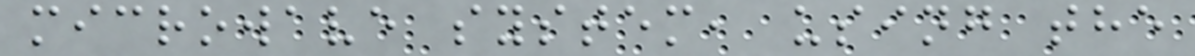microwave system, using the
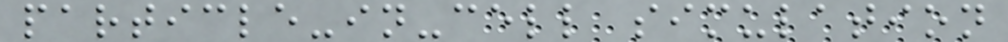particle-in-cell simulation
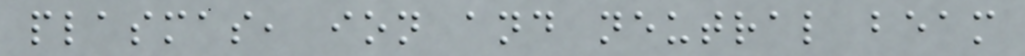plasmas, ion and neutral beam
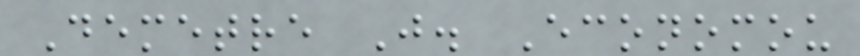Demetre J. Economou
